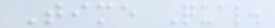Time Qual.
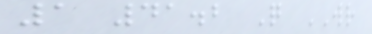1 41.2 Q WR
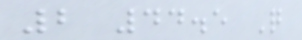2 44.5 Q
